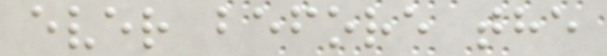ever before the
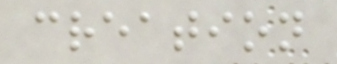creation
